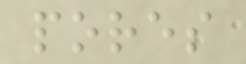pores
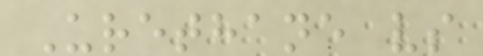Urethane vs
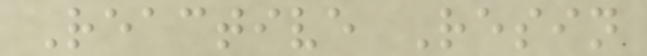Reactive Resin
